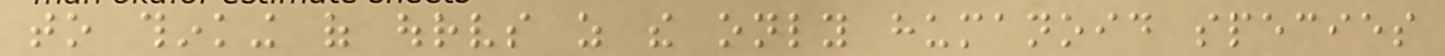to thinking of ourselves as the only humanoid species
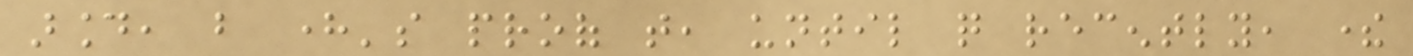around, but here's proof that, until quite recently, there
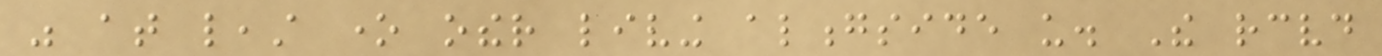was at least one other living alongside us. The received
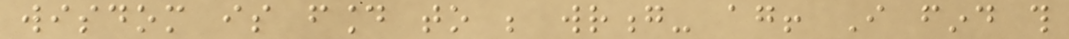wisdom is found to be wrong- again! I find this
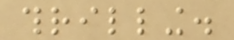thrilling.
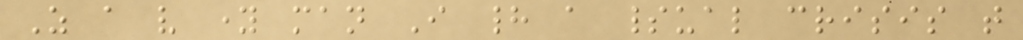As a very young man I had a spiritual crisis that
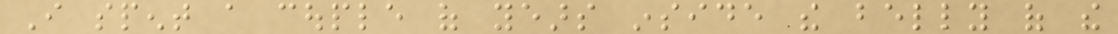I spent a couple of years inside the belly of the
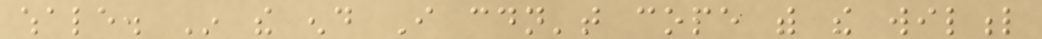whale. In the end I couldn't cope with the wilful
